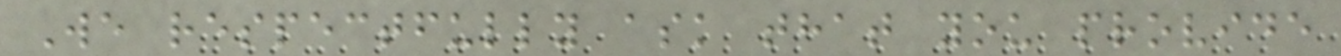We respectfully ask that you provide
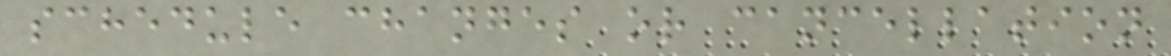schedule changes or cancellation
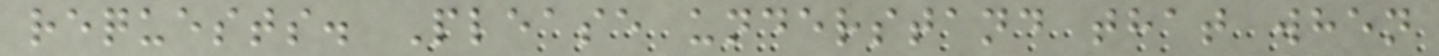requests. Please understand that when
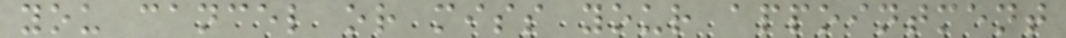you cancel or miss your appointment
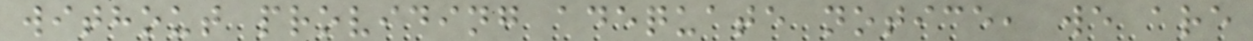without providing adequate notice, we are
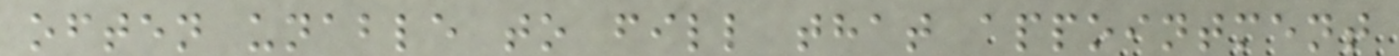often unable to fill that appointment
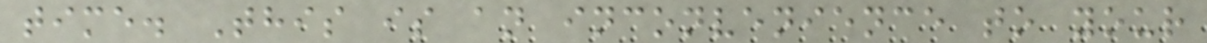time. This is an inconvenience to your
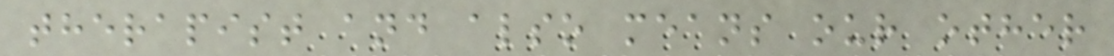therapist and also means our other
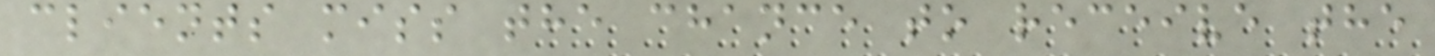clients miss the chance to receive the
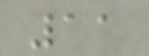11
